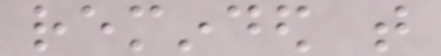reminded that
